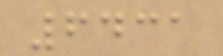6431
